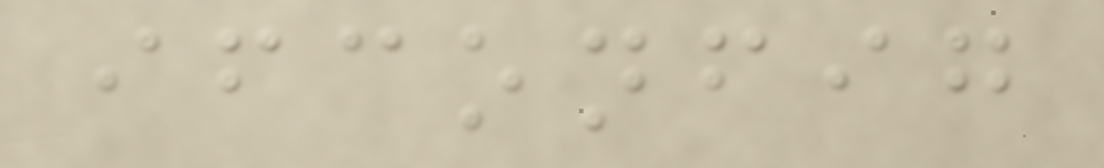ifconfig
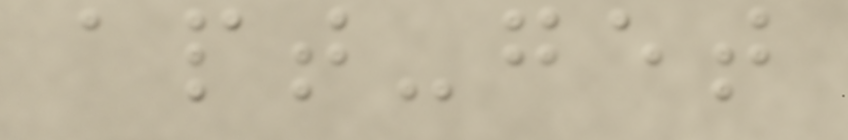apt-get
